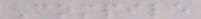Compile
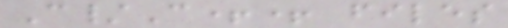C/C++ files
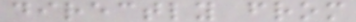directly from
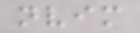nvim
